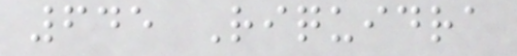645 Riquidra
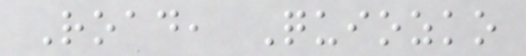Road, Quiozko
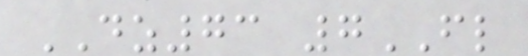DZ73 7FL
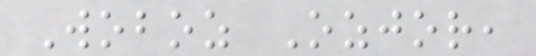Woboz Ozjor,
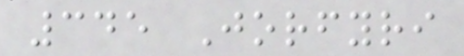345 Jorfyri
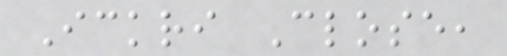Ickri Close,
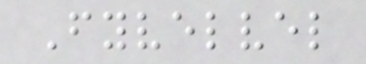Fyvelvel
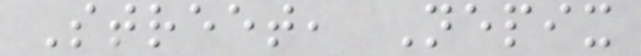Street, Nepix
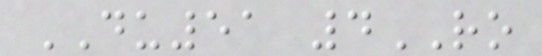DU51 4RO
